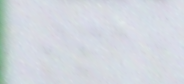spa
